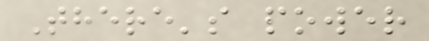There's power
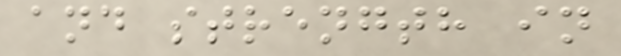and strength in
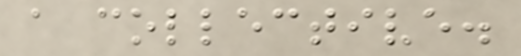a collective.
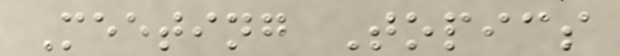Meeting Topics
